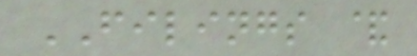FILINGS &
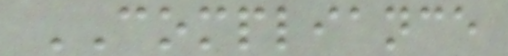COMPLIANCE
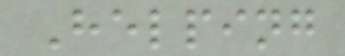Helping
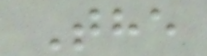The
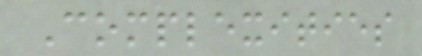Complexities
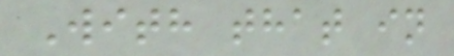With that in
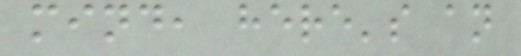mind, here's an
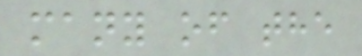many of the
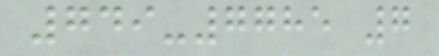749-7785 7
